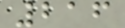216
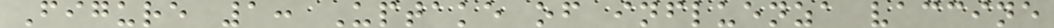Figure 1: Uptake of influenza vaccine
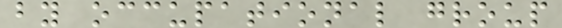by occupational group
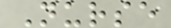Nurse
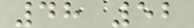48 52
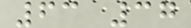63 37
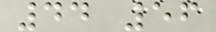44 56
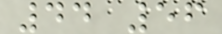44 56
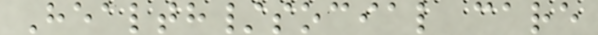Health/social care
